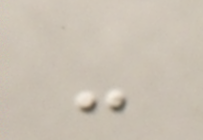-
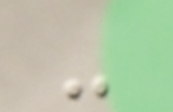-
